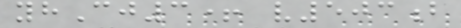yhCj3+ v503b
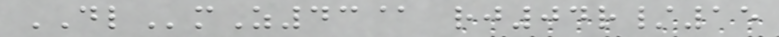DLmZ43@ rj04r/15
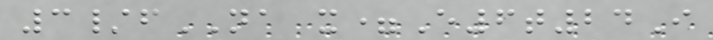3/fNA x=E6t24I
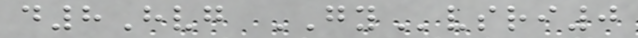d8Hvg GYvsri0
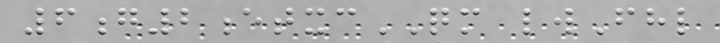6g2etxcQM lwFhl
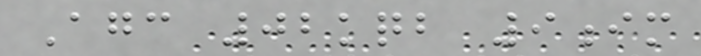Agc 02kqb 9im
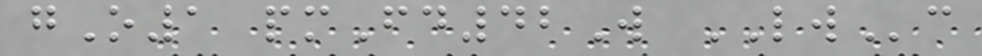gO1 pmFd42W LWc
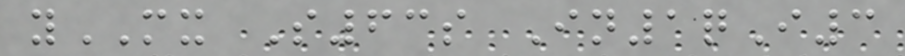yMX S63s In1qI3
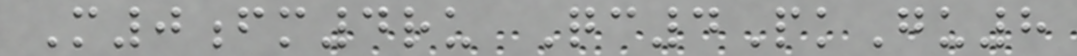M0fm4ru Qc4PkGu8
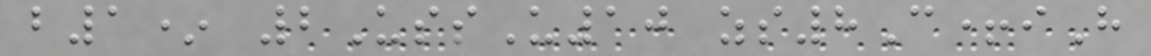b1* 2UssU10 zs8C+iH
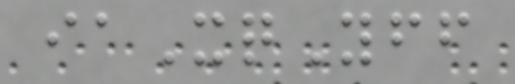iaXqYff
